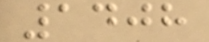1408
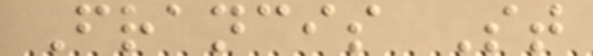Francis St
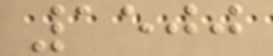1500
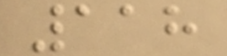118
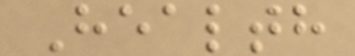Health
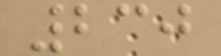230
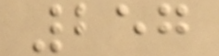257
